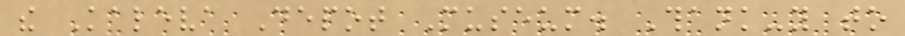the Kaleva Depot Museum. Thank-you to
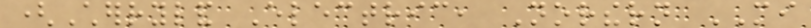(Cherryland Electric, Northern MI
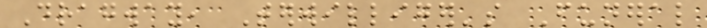Dragway, Terwilliger's Funeral
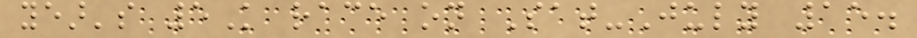year's 5K race on Sat-July 15.
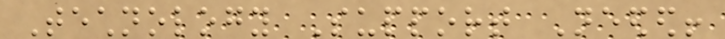Technology Support Needed!
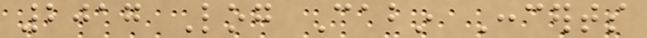2017 Log Cabin Concerts
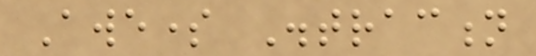Awesome Distraction
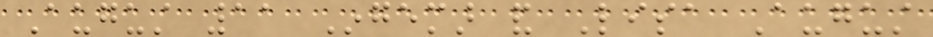August 11 Ingemar and Lisa August
